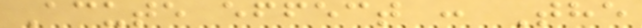Acute effect : The
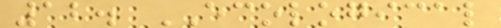12. ECOLOGICAL
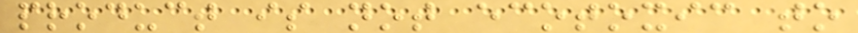product is not ecotoxic to
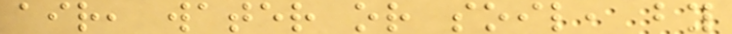air, water or soil, by
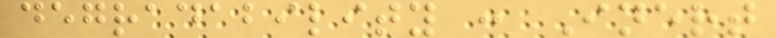degradability : Inert
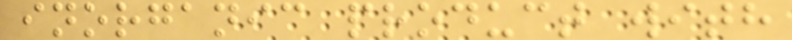inorganic product with
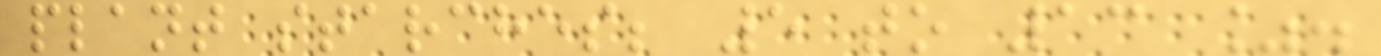plant starches; 5 to 13 %.
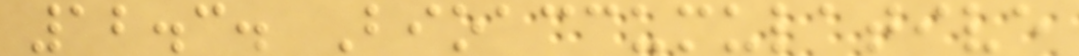12.3. Bioaccumulative
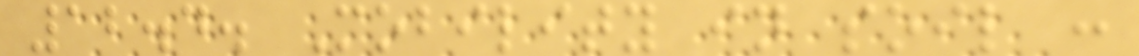12.4. Mobility in soil :
